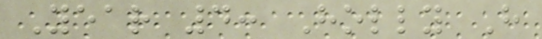Year 4: Holly H
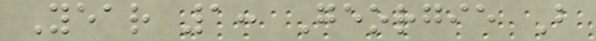Year 1: Georgie B
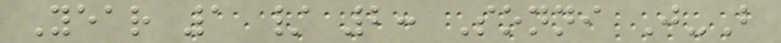Year 1 / 2: Sonni J-B
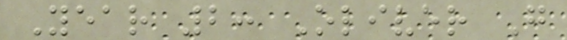Year 2: Oliver G
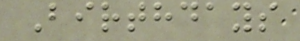Birthdays
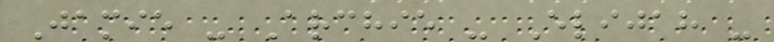Jamie - Archie - Elijah -
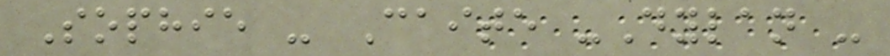Sophie - Caite -Dylan -
